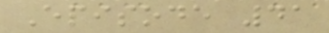Episode 41
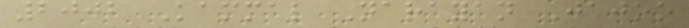2002 Kammal Narayan Jajoo
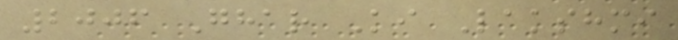2006 Ghar Ki Lakshmi
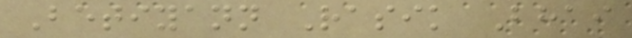Betiyann Rasik Bhai
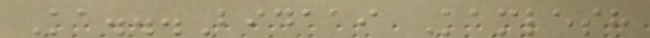Ka...Bidaai Kamlesh
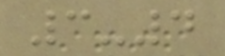3-4
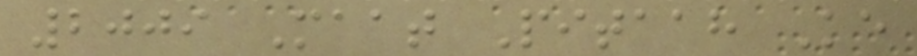2009 Maat Pitaah Ke
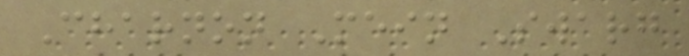Charnon Mein Swarg
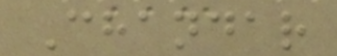Chandar
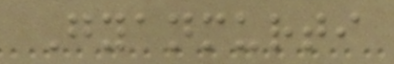Gyanmurti
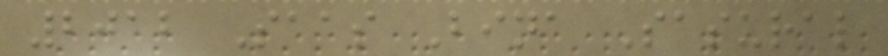2012 Saas Bina Sasural
